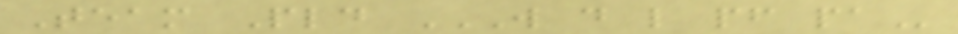Team Pld W D L PF PA
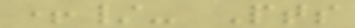+/- Pts
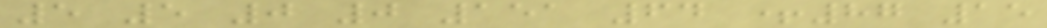5 5 0 0 151 64 +87 15
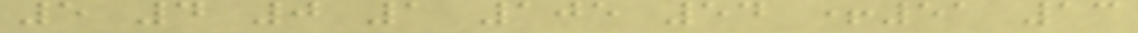5 4 0 1 105 54 +51 13
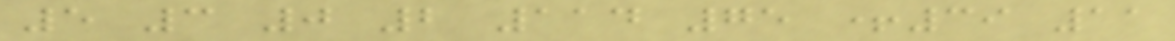5 3 0 2 114 75 +39 11
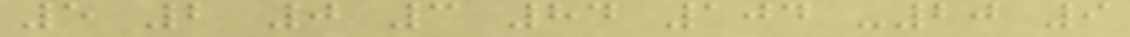5 2 0 3 84 104 -20 9
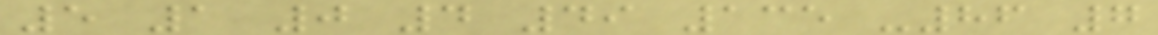5 1 0 4 49 135 -86 7
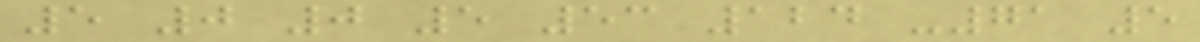5 0 0 5 53 124 -71 5
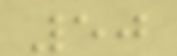50
